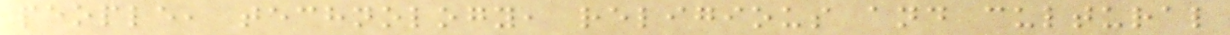people, technology, religious and cultural
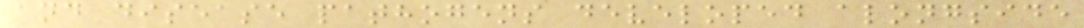and disease pathogens developed alongside
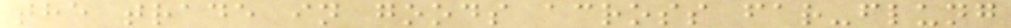the trade in goods across far-flung
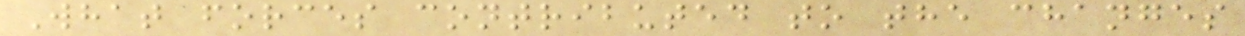What forces contributed to the changes
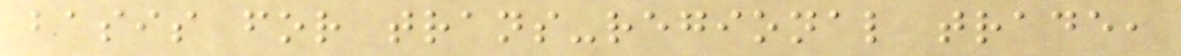basis for trans-regional trade,
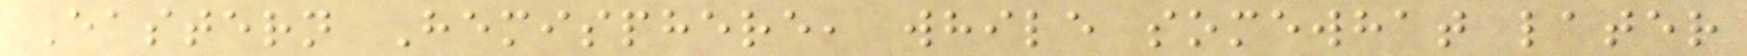Eastern Hemisphere, while somewhat later
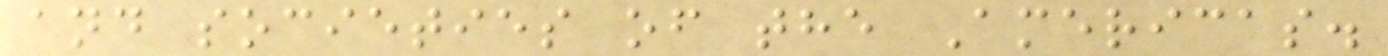and societies of the Americas.
